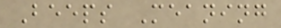Beeps Meaning
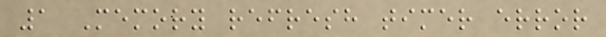1 Memory refresh timer error
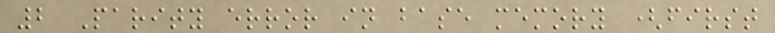2 Parity error in base memory (first
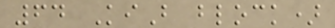64 KiB block)
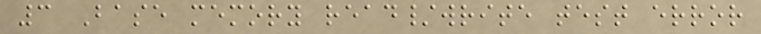3 Base memory read/write test error
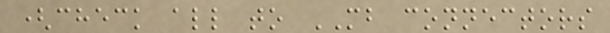(check all to MB connectors
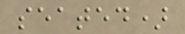seated)
